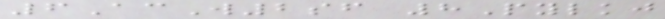6AcW2sf 8Pylkj
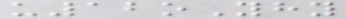u12oYhy
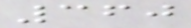360
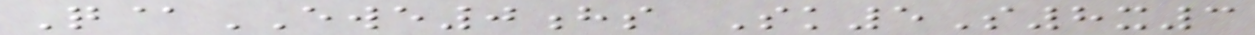Q@EWE0hs Sk5S8x3
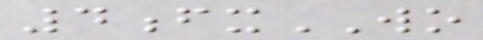4fxWO
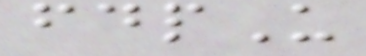fdpU
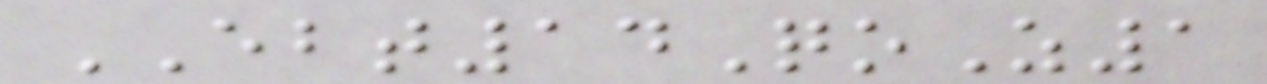EBT14QoZ1
